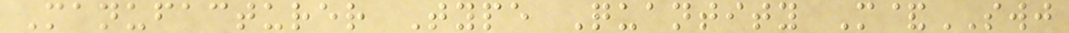Manufacturer Type Quantity M&SWJ
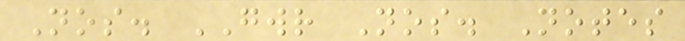Nos. GWR Nos. Notes
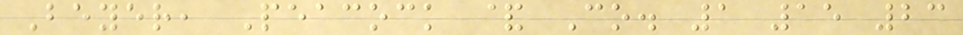Beyer, Peacock & Co. 1 15 23
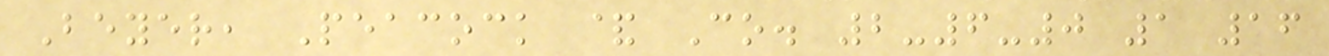Beyer, Peacock & Co. 2-6-0 1 16
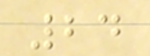24
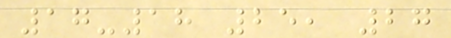17-18 25, 27
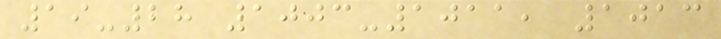19-28 1003-1011, 1013
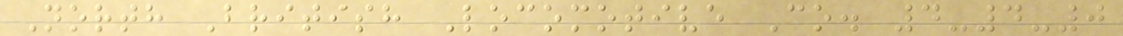North British Locomotive Co. 4-4-0
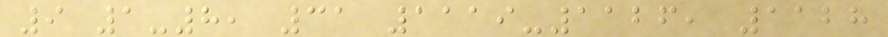9 1-8, 31 1119-1126, 1128
